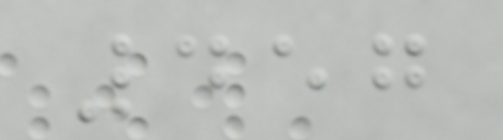457
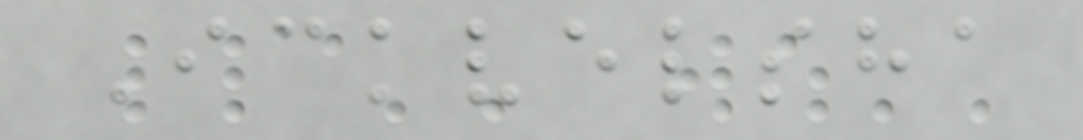Ickvelsha
